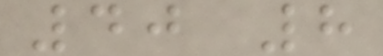40 8
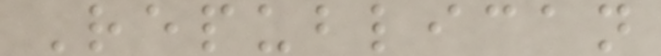Republican
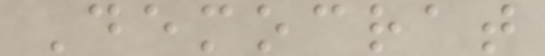Democrat
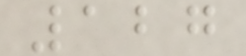127
